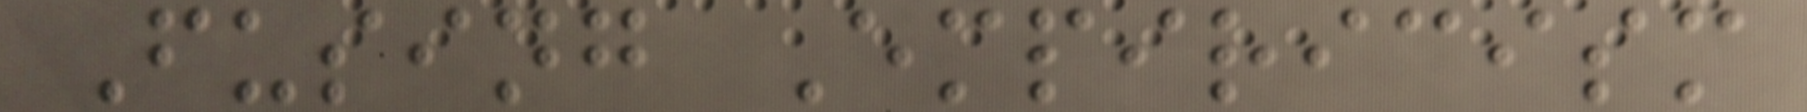Fusing Empiricism
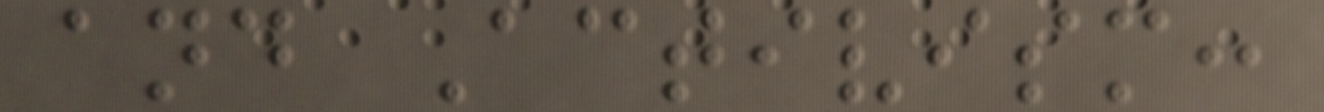and Activism:
